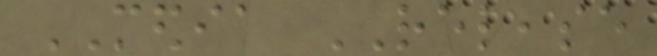MEDIA RELEASE
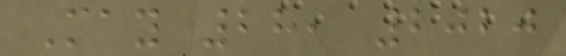May 28, 2020
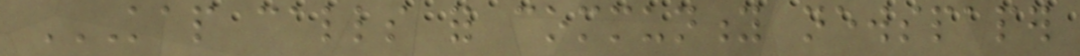KAP CALLS FOR COMMUNITY NEWSPAPER
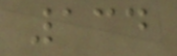134
